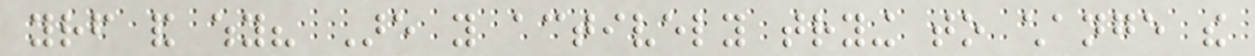yourself and why? Are you actively trying to change the
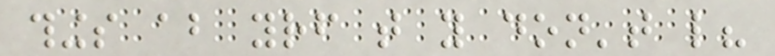things about yourself that you don't like?
